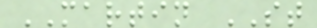MARTIN ST
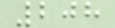208
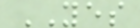YES
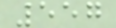557
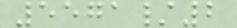5571/2
